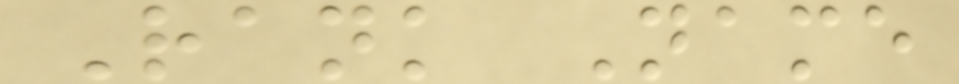Rank Name
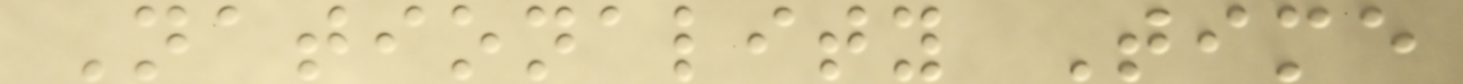Nationality Time
